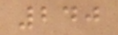240
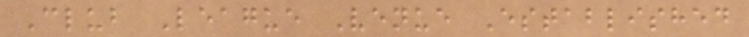Club League Venue Established
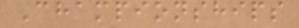Championships
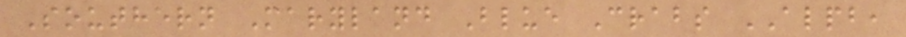Southern Maryland Blue Crabs ALPB,
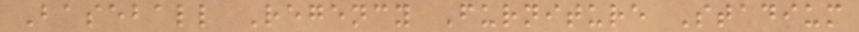Baseball Regency Furniture Stadium
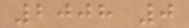2008 0
